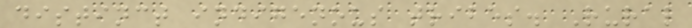distinct indigenous tribes. Rural
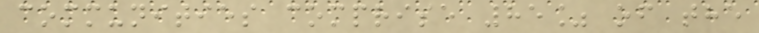communities comprise 85% of the
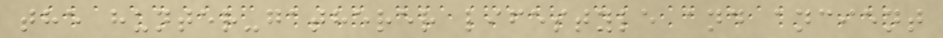the hunter-gatherer lifestyle and ancient
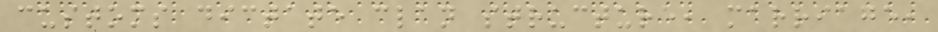customs dictate clan structure, marriage,
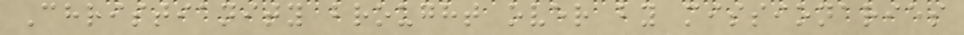Christianity brought over by missionaries
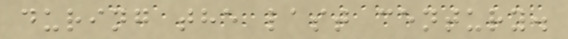during the last century.
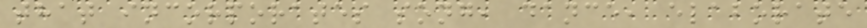that incorporates song, dance, elaborate
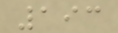193
